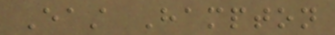East Hampton
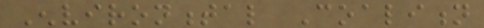Environmental Coalition
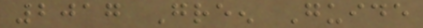2017 Green Guide
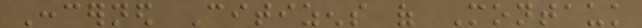Concerned Citizens of Montauk
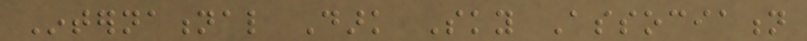International Dark Sky Association
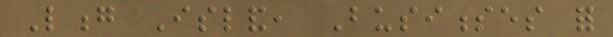Long Island, Businesses for
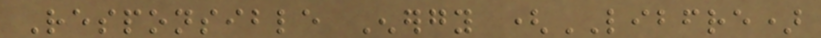Responsible Energy (LIBFRE)
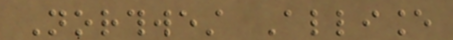Northwest Alliance
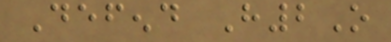Defend H2O
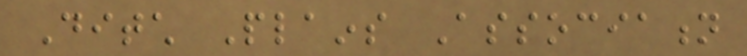Ditch Plains Association
